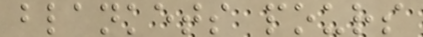blankets pours
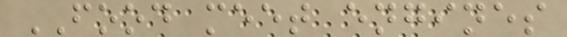FOOD meet engines
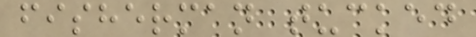fisherman tucked
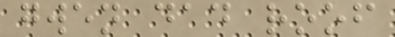gwen dad roof
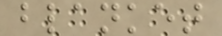blanket
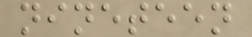nineteen
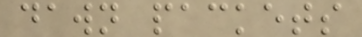dawn packets
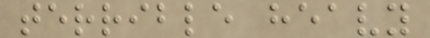terrible heavy
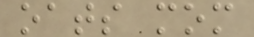oats mom
